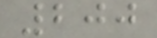200
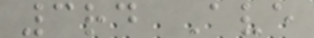3rd Ave
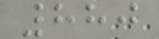880
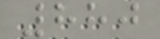880
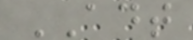ADT
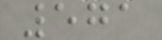571
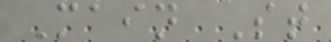Main St
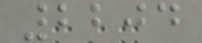2204
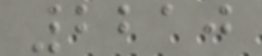2210
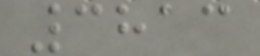3813
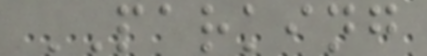PARKING
